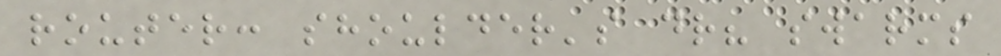router: shoulder's dr? swarms
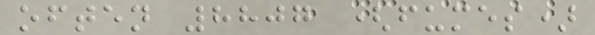often 8807 (fumes)
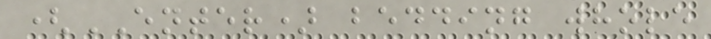(ENTER) bedding whole
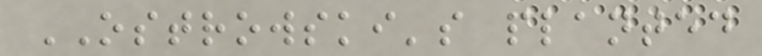OSTROWSKI's planted
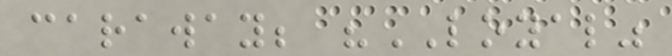caraway; "LOYAL"
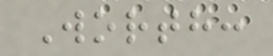Worth:
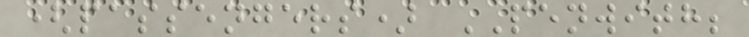(passengers) PENWITH;
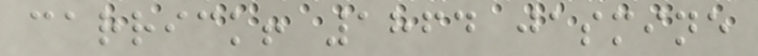carrick! 1864 jasmine
